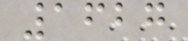1627
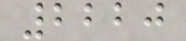2220
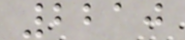2210
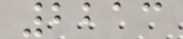2213
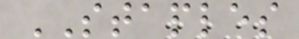STAPLES
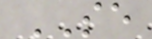SE
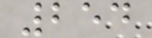254
